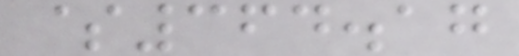$364.17
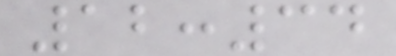12:34
